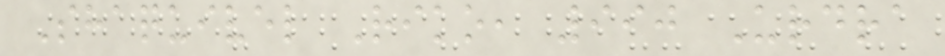Shaquivel Riko, 990 Urdra
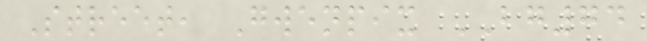Street, Gwenpix BG74
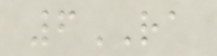6RA
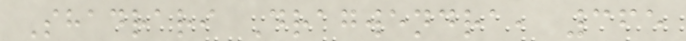Shadrari Dragwendra, 365
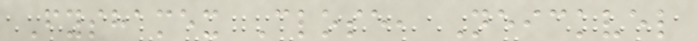Fyshamex Close, Neickvel
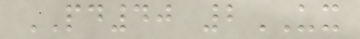PD40 2UX
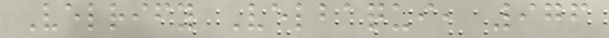Velrify Velbaqui, 976
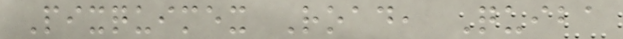Pixquimex Road, Quiba
